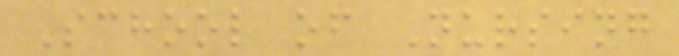School of Nursing
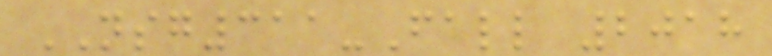NSG311-Fall 2018
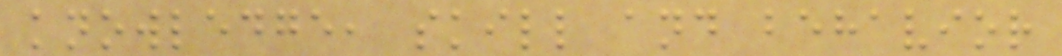knowledge, skill and behavior
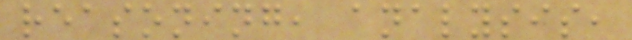reasoning, analysis,
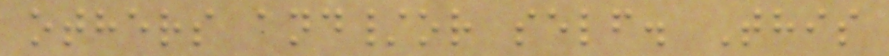others and/or self. This
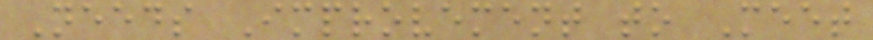Needs Improvement to Meet
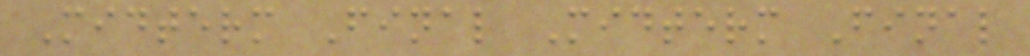Midterm Final Midterm Final
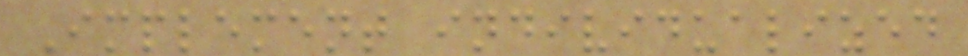Implement individualized
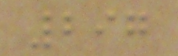297
